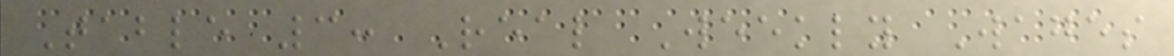Table 3: Real Weekly Wages
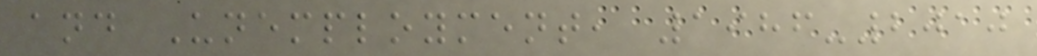and Unemployment, 1986-2010
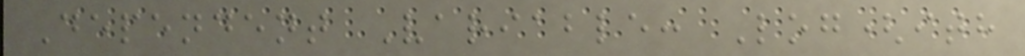Dependent Variable: Log(ith
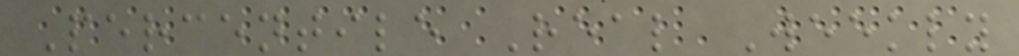Percentile Real Weekly
